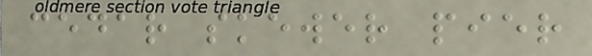cedar skewer pier
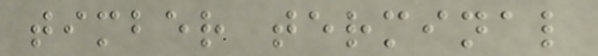timber terminal
